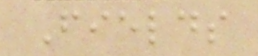Fields
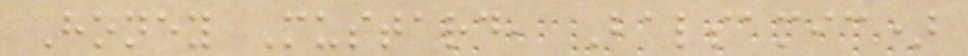Honey Mustard, Balsamic)
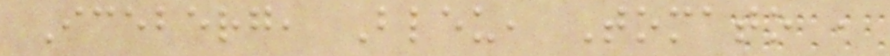Iceberg, Bleu, Tomato ,
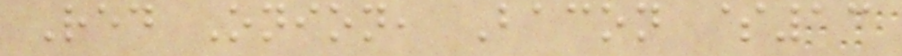Red Onion, Bacon $13
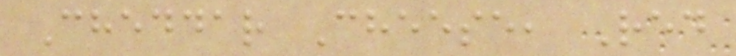Cheddar Cheese, Red
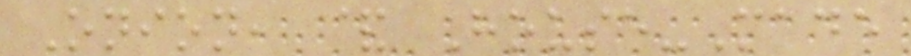Onion, & House-Made
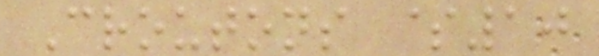Croutons $10
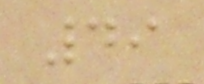49
